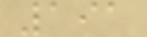191
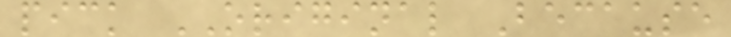pick ORIGINAL Because
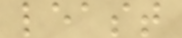least
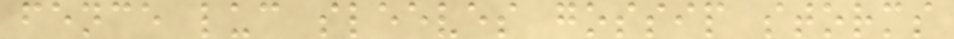fence luc sleeves gossip storms
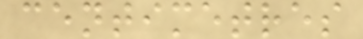centimetres
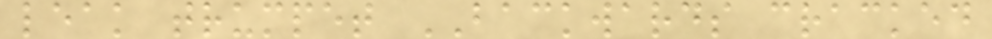leak trumpet BACKWARDS cracked
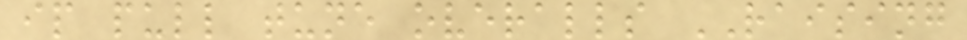ip pull tune overalls RAISING
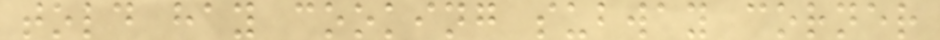told hay cooking subway corner
